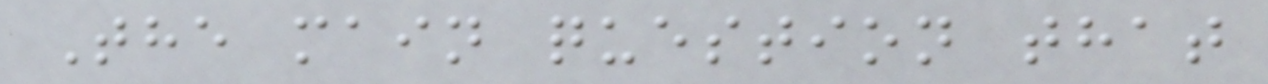The main question that
